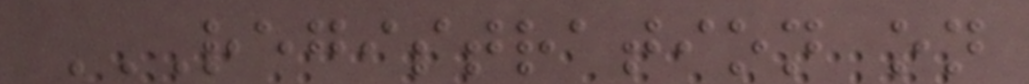REGISTRATION ON
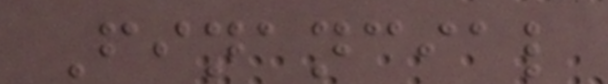Financial
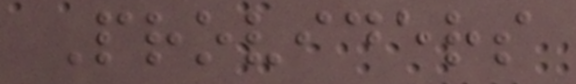Providers
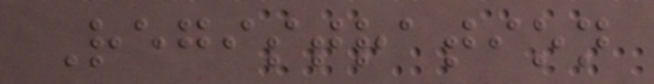Registration
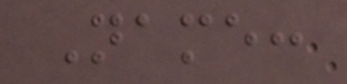Name:
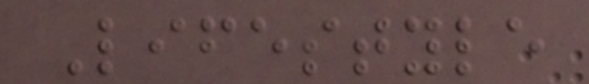Lifestyle
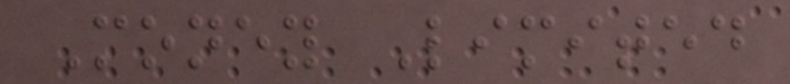Money Limited
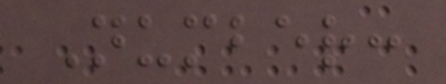Number:
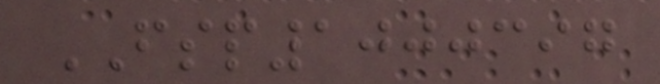FSP1000397
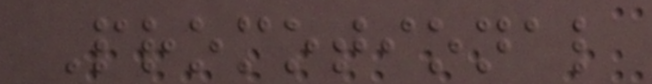Promotional
